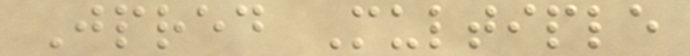Jpred Multiple
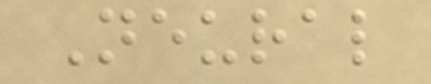Neural
